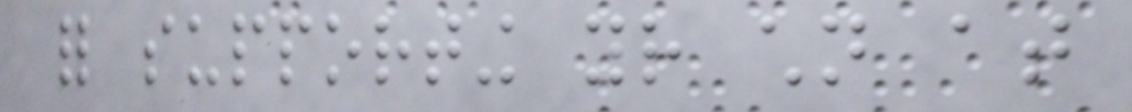for supporting your children at
